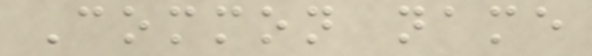Common name
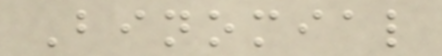Binomial
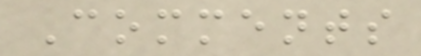Comments
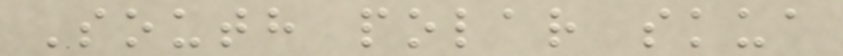South polar skua
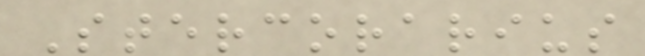Stercorarius
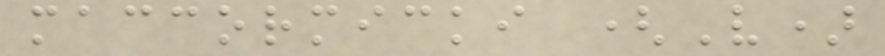maccormicki (V)
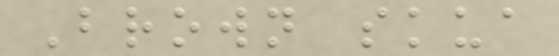Brown skua
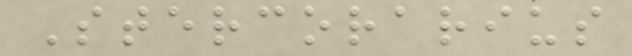Stercorarius
